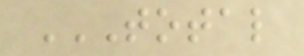TOTAL
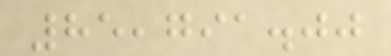85,791.00
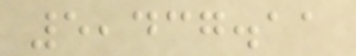5,437.11
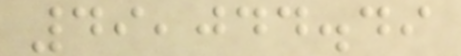49,044.49
